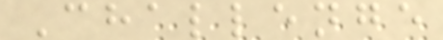Challenge
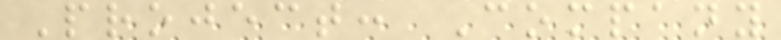Project: Company
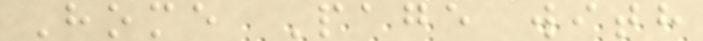Home Page with
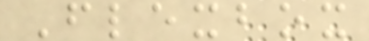Flexbox
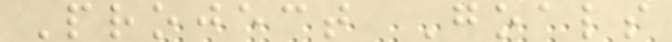Project Goals
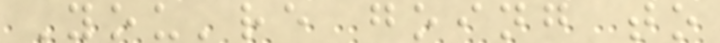You're going to
